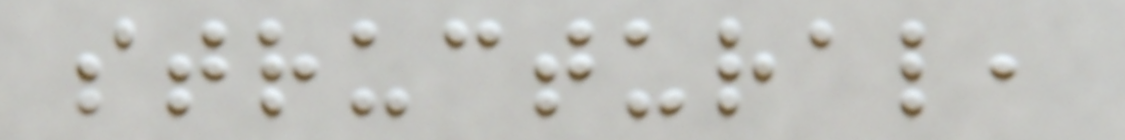structural,
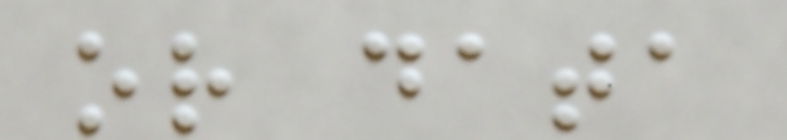or data
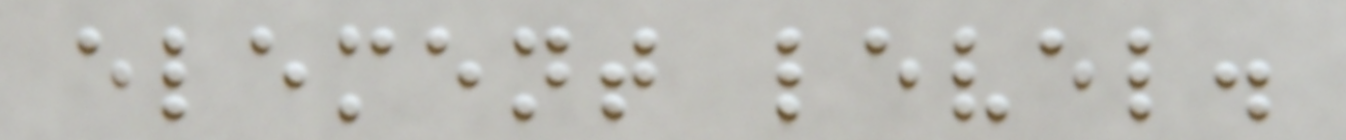element level.
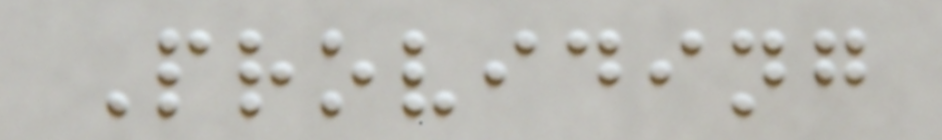Providing
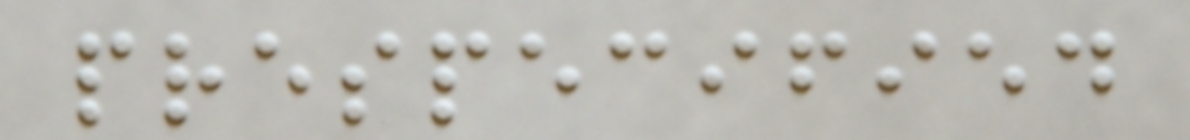prespecified
